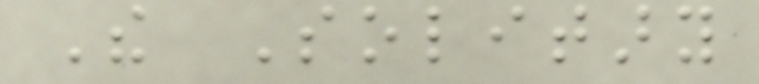The Solitary
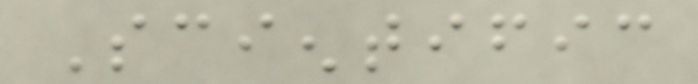Scientific
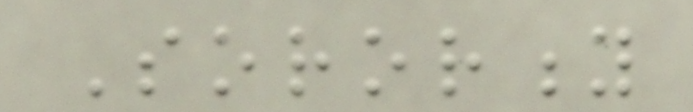Sorority
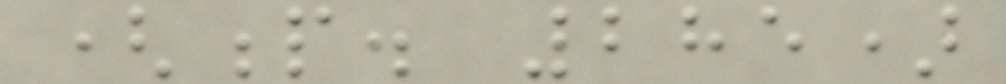(p. 285)
